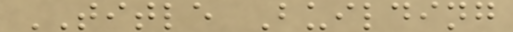TITLE Building
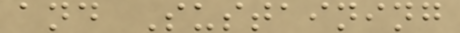and Sustaining
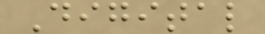Digital
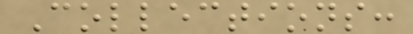Collections:
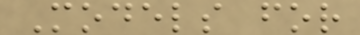Models for
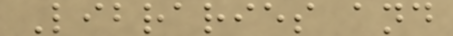Libraries and
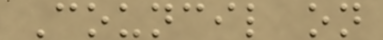Council on
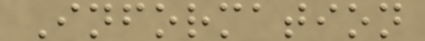Information
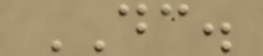DC.
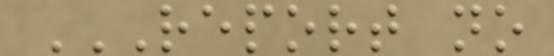REPORT NO
